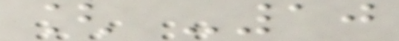[ -10
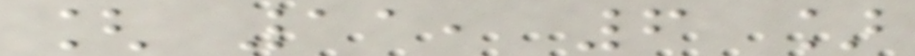[ 11, 6 ]
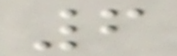6
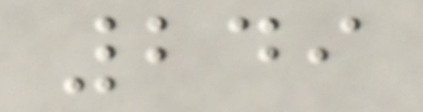249
